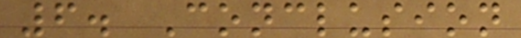6. Conclusion
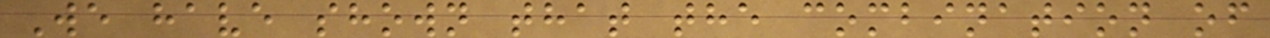We have shown that the combination of
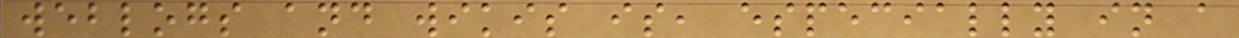weblogs and wikis is, especially in a
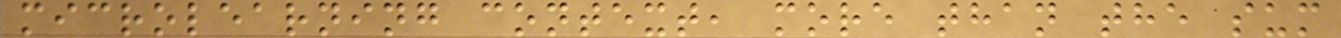microlearning context, more than the sum
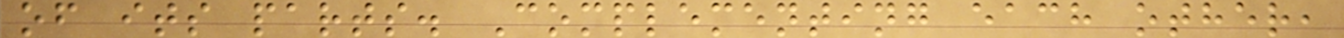of its parts. Complementing each other,
